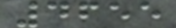4655
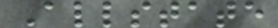Allstate
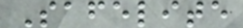Safelite
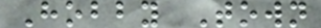Hobby Town
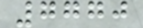7770
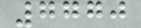7770
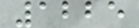1225
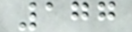177
